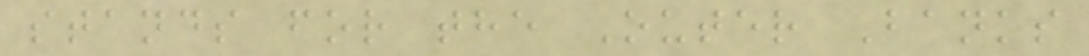stands for the Outer Banks
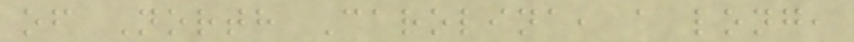of North Carolina, a long,
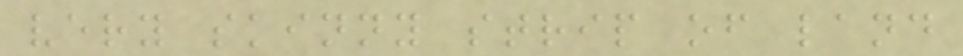very skinny strip of land
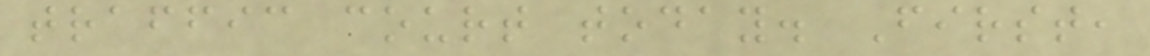traffic court today. First,
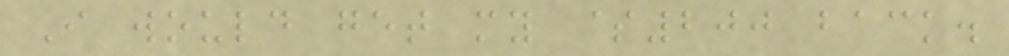I would get my $200 back.
